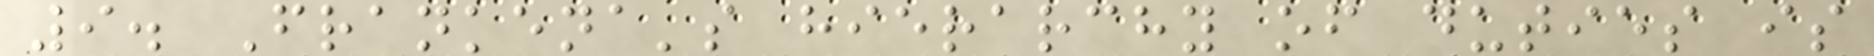9. Frankena's hierarchy of duties is
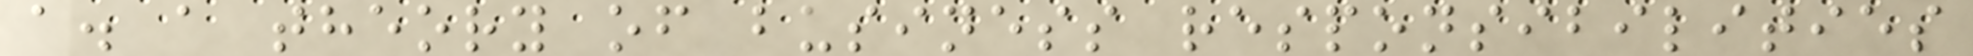a. a theory of business responsibilities
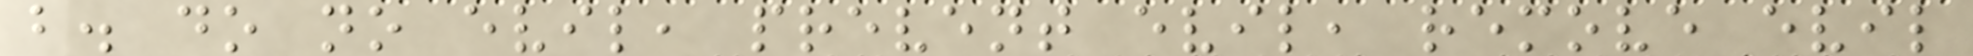b. do no evil, prevent evil, remove evil
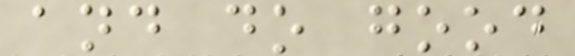and do good
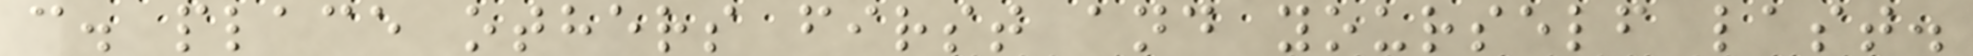c. place others first and yourself last.
